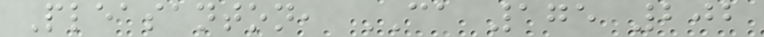Pleasanton, CA 175 202
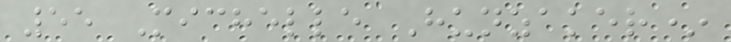55 Michelle Hunzaker*
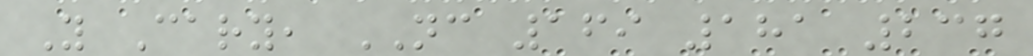Y Cary, NC 169 181 237
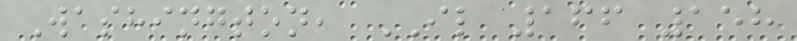Washington, IL 166 158
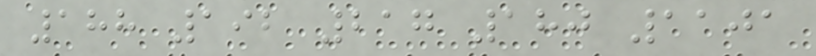188 192 217 180 1101
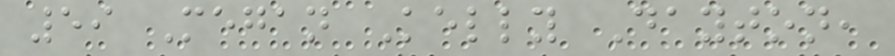59 Megan Kelly Dayton,
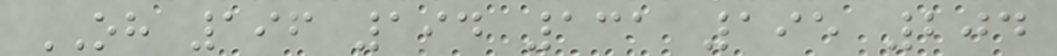OH 196 194 131 195 204
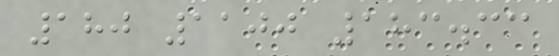180 1100 183.33
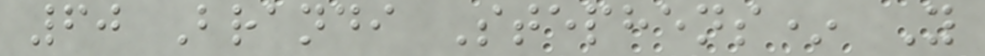60 Brandi Stephens* Y
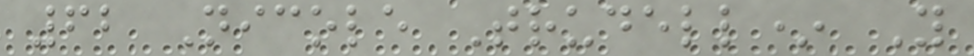62 Nicole Trudell* Y
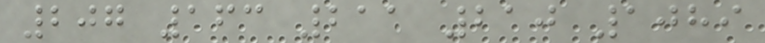207 163 211 210 1089
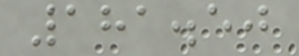181.50
